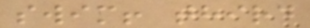swim! third
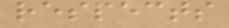respects
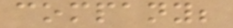company;
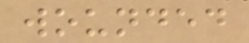wounded
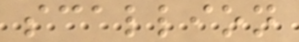scallion
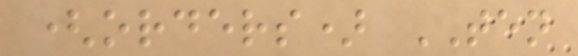(orders) TEN
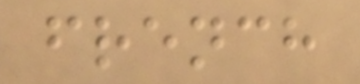french
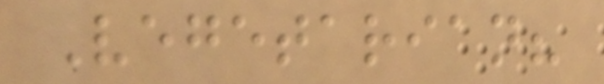Vegetarian?
